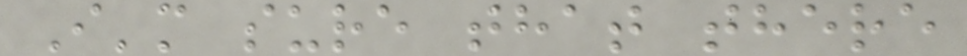I'm sure that there
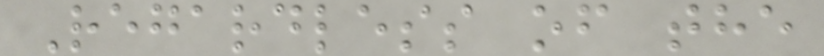Regardless of the
